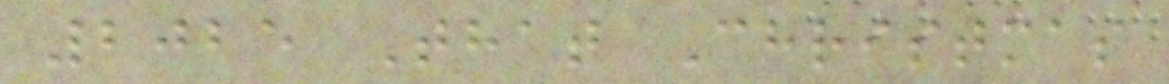2025 That Christmas
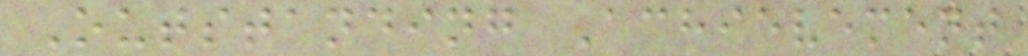Outstanding Achievement
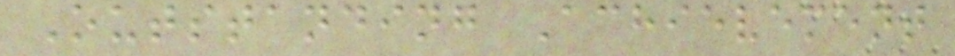Outstanding Achievement
